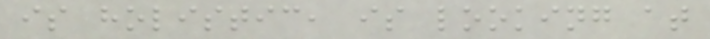is holistic, is looking at
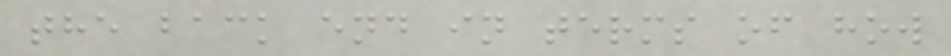the back end in terms of how
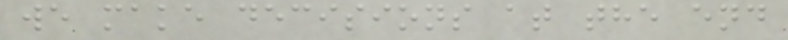we make decisions at the end
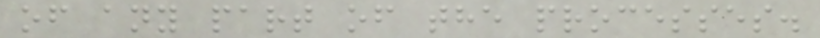of any part of the processes.
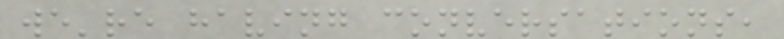we're having conversations,
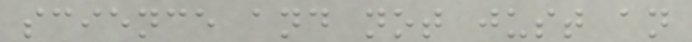science and not just an
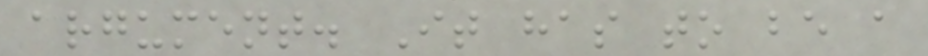argument. It has to be a
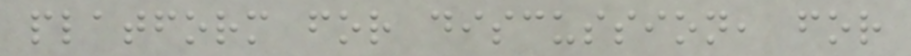platform for discussion, for
